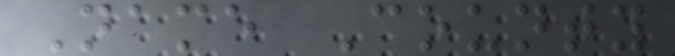Name County
